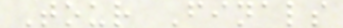Tour Finals
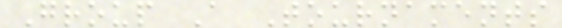Group A Tournaments
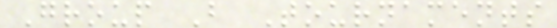Group B Tournaments
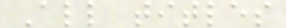All titles
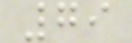79
